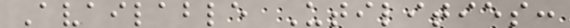Available Utilities:
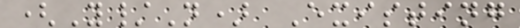(Y/N) Existing
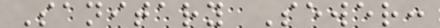Sanitary Sewer:
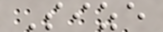Size
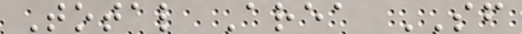Total Area SF
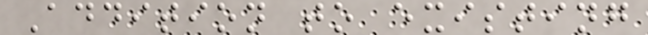Addition to existing
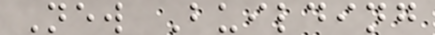New Building
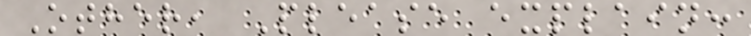Other, Please explain:
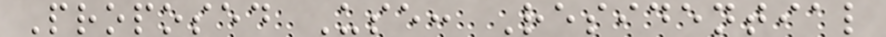Proposed Use: Residential
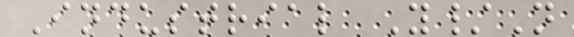Industrial Y/N
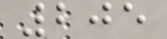205
